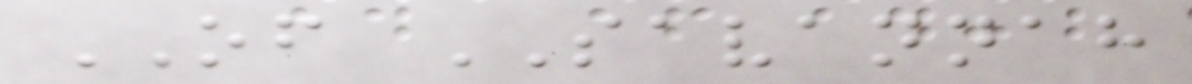OF SAVANNAH
